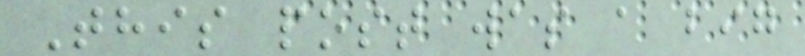This post was a big
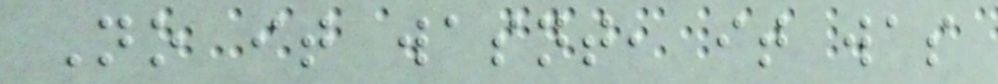No it wasnt, it was
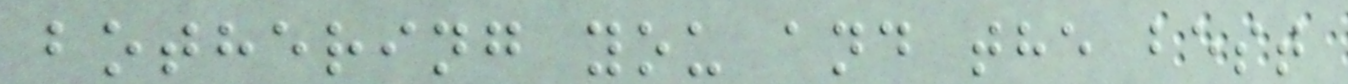bothering you and the best
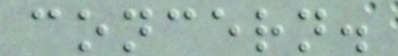concern.
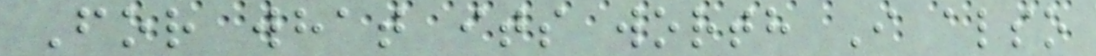For what its worth I also
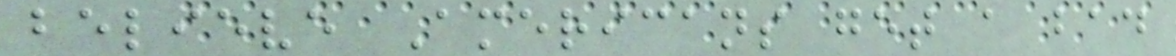believe Americans get a bad
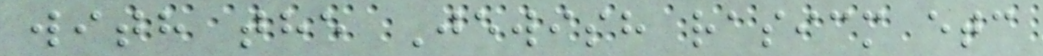with the Jewish rasicm etc
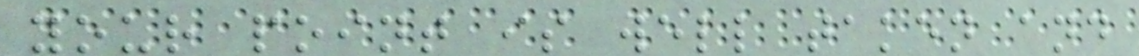your point is well taken and
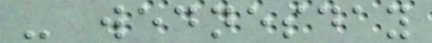- wednesday
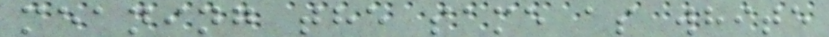meaning the same as white
